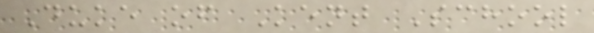Duke of Kent School
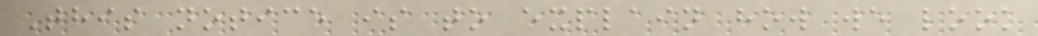This notice is to explain how we look
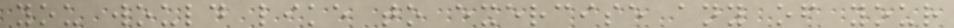you would like to exercise any of your
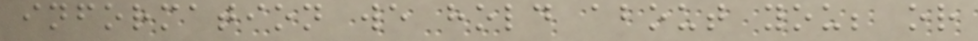information we hold about you; or
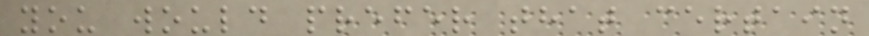you would prefer that certain
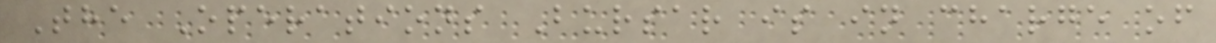The Operations Bursar is in charge of
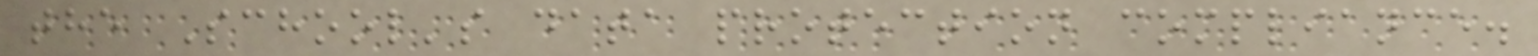the School's data protection compliance.
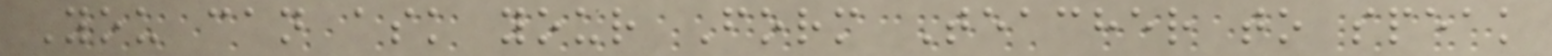You can ask your Form Teacher to speak
